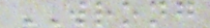WRONG
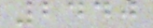2440
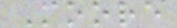Moore
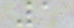1
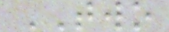TWO
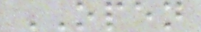OPEN
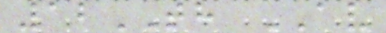12TH AV
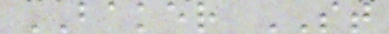BAKER ST
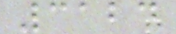3124
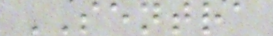SENTRA
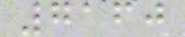7160
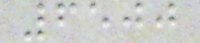6500
